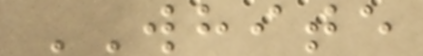WHITE
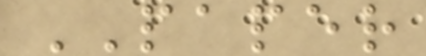PAPER
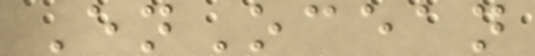EnOcean
